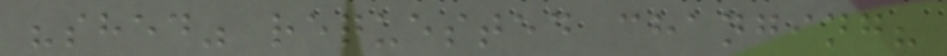"shed" requested changing?
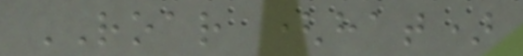ROAR (hat)
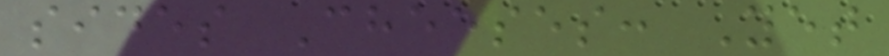sides Cheeses: Yet
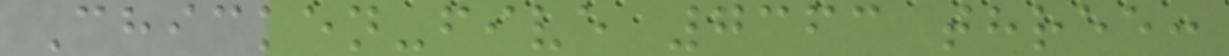Chicken-five 7363 three:
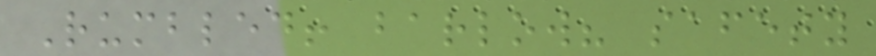Rumbled! barlow? safety
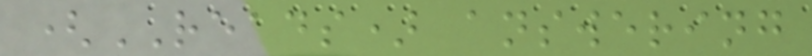(READS) answering
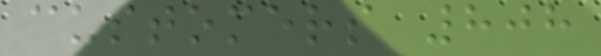customers 808
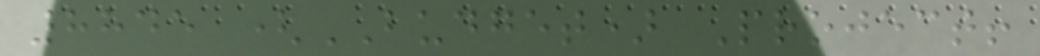8845 (BUDGET) Project!
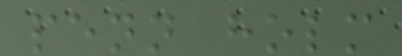penn holm
